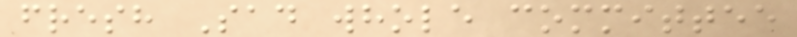fresh Sad whole committee
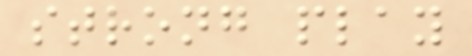strong play
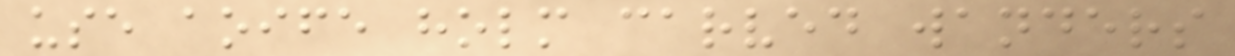use aoife holm carved wanders
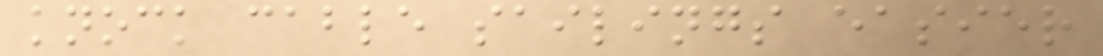knock cable sailings easier
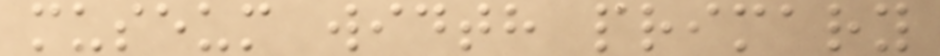museum width primary
